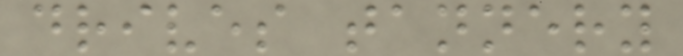drives tannery
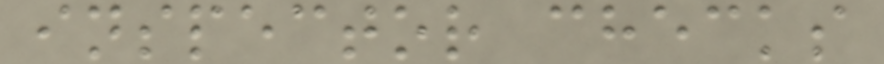inspector checks
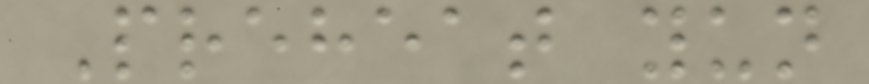Preheat yun
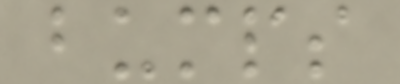bumps
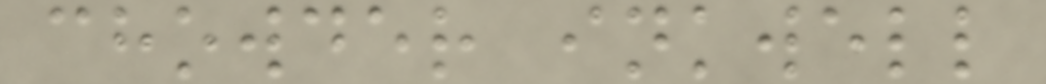chowder inkwell
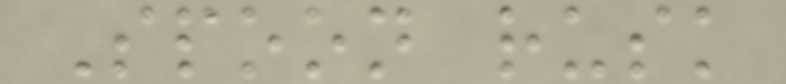Spoon rusk
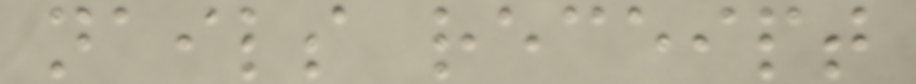nails receipt
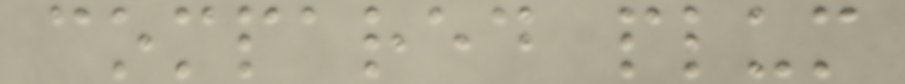compared plum
